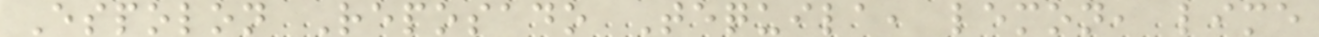Espolon Reposado Tequila, lemon, lime
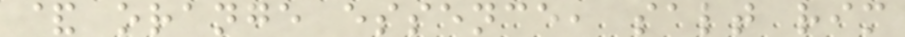& orange essence, salt rim
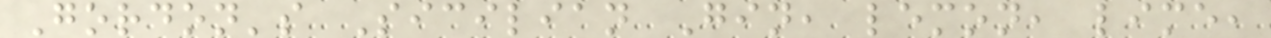Gordon's Sicilian Gin, lemon, lime,
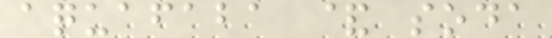aquafaba & soda
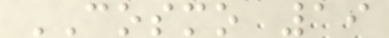COSMO 19
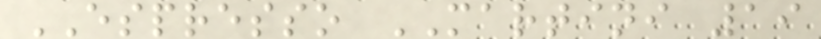ESPRESSO MARTINI 19
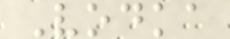Vodka
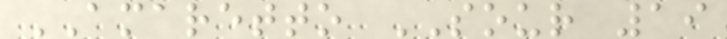AMARETTO SOUR 19
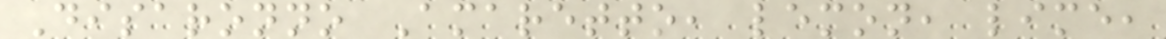Disaronno Amaretto, lemon, lime,
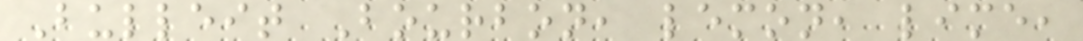Bulleit Bourbon, lemon, lime,
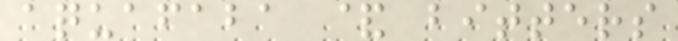aquafaba & bitters
